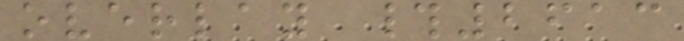overlay #2613
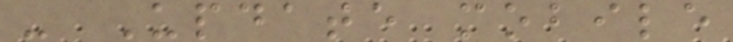- Update mobile
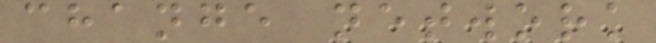change network
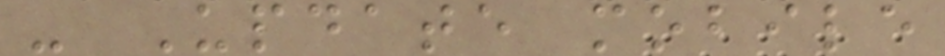- Update mobile
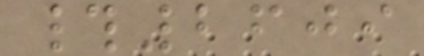#2609
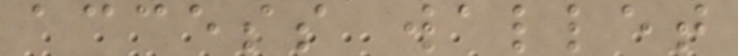access wallet
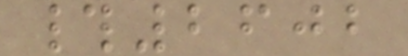#2602
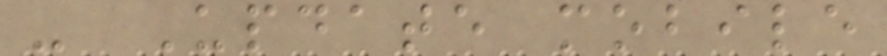- Update mobile
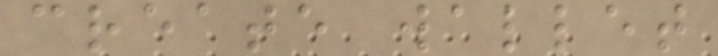create wallet
